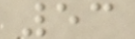53
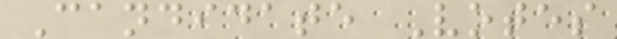Candidate Votes
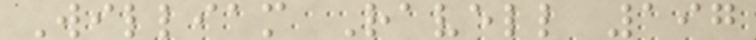William Ravell 197
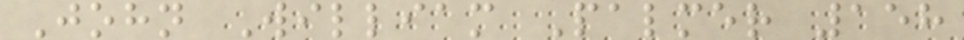John William Palmer 158
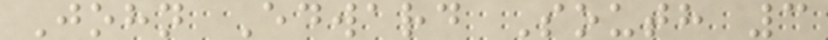John Edward South 3
